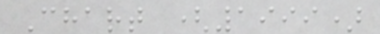Chart (1999)
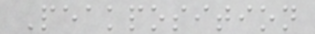Peakposition
